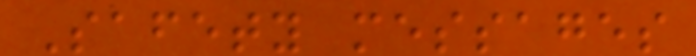Safety messages
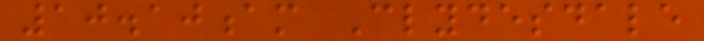10.10am Clydesdale
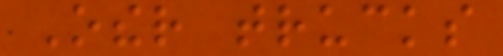Other trucks
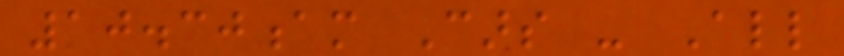10.30am Cars - All
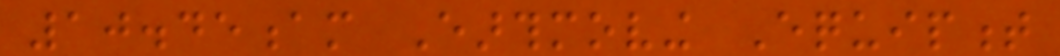10.45am Earthmoving Equipment
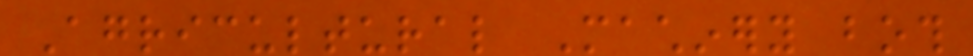Agricultural Machinery both
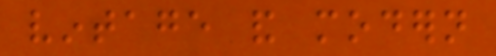vintage and modern
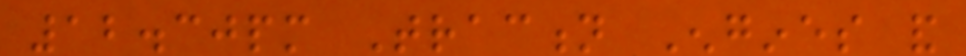12.30pm Traction Engines and
